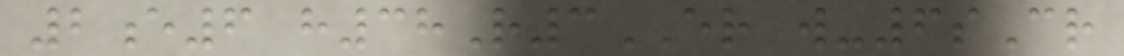2e6 h38R3ER w-6sCr
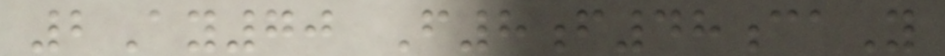2Ay70 F8f48caY
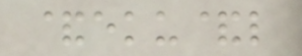&eku&l
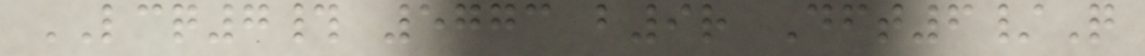LCQ7# 5773 b9r Dft6/Q
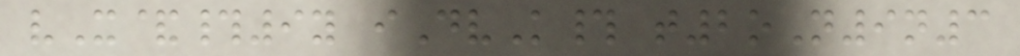vX&#9y iDvK# t2oN9n3
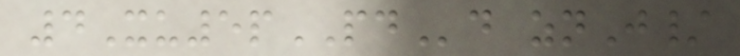4Xu5pPDd znJ/
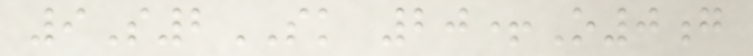9S2SK 20+O0g
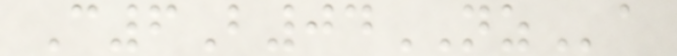C6B04NZa
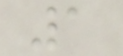1
